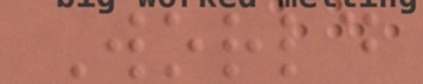World
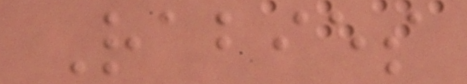Rabies
